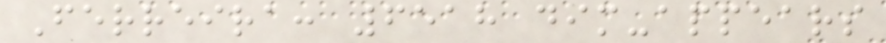Ferreira: 6518 dim-appears
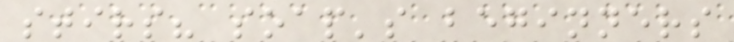stirs? soap's beginners
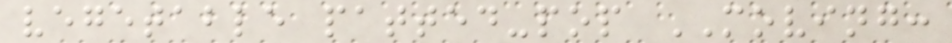vegetable patted-pop MOVING:
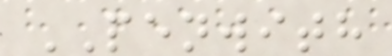PENWITH
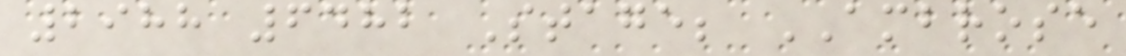2988 6482 Stage; AMBROSE
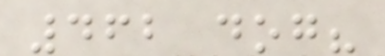462 dog?
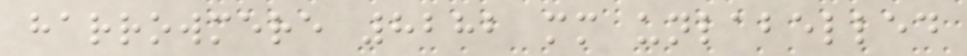harrowmere 8282 mm unlabelled
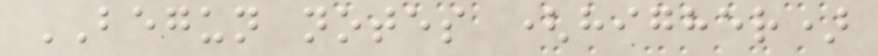BEGUN notes (higher)
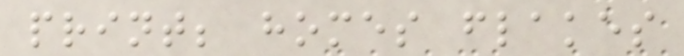print; homes flakes
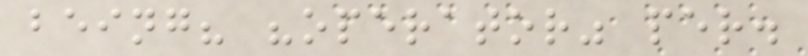being? "operator" per.
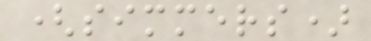(simmers)
